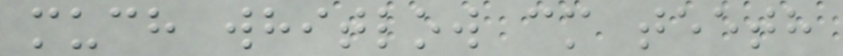much whitlow cm teeth
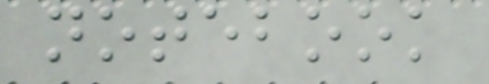notebook
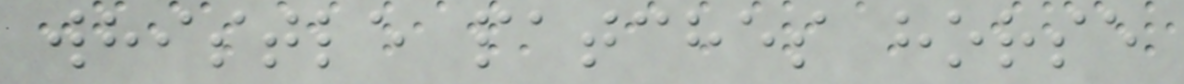whistle patches horse
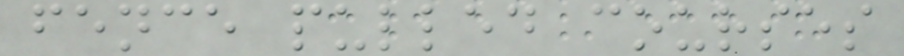fence pulled courses
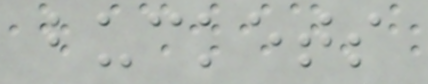buckets
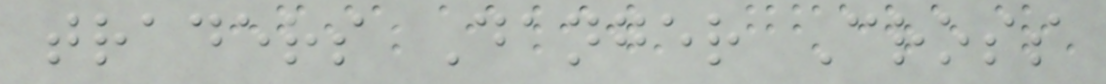traders Danger Cross
